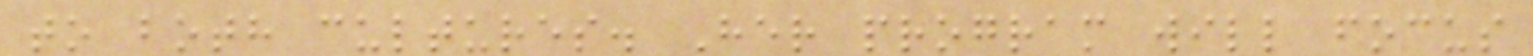to both cultures. Her program will focus
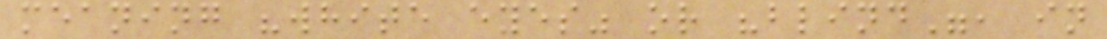meaning "white eyes" or "blind", in
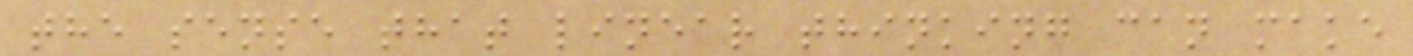the sense that linear thinking can make
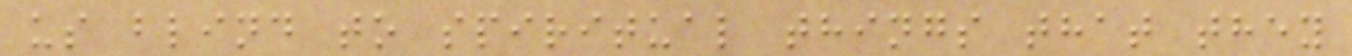us blind to spiritual things that they
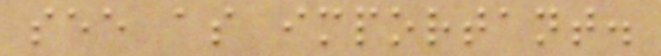see as important.
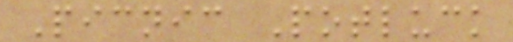Picnic Potluck
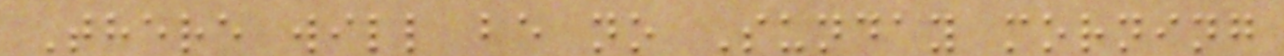There will be no Sunday morning
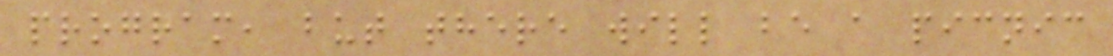program, but there will be a picnic
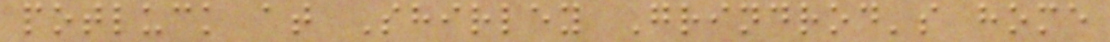potluck at Shirley Grindrod's home
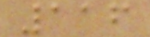116
